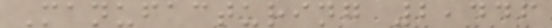Manufacturing 2,446
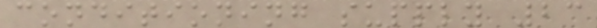conditioning supply 23
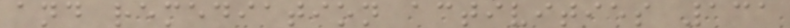and remediation activities 131
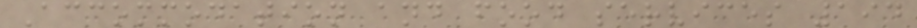Accommodation and food services 194
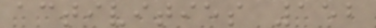activities 152
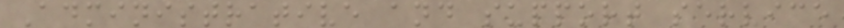Administrative and support service
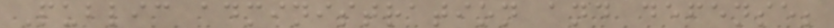Public administration and defense;
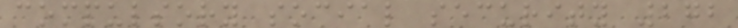compulsory social security 272
